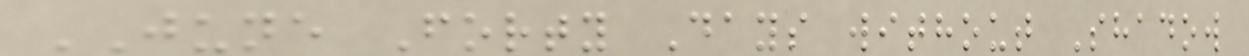JUNE Forty Days without Shadow
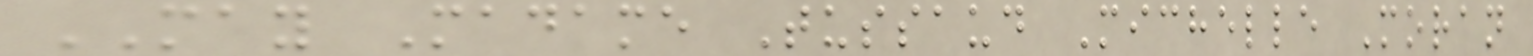MAY Madame Tussaud Michelle Moran
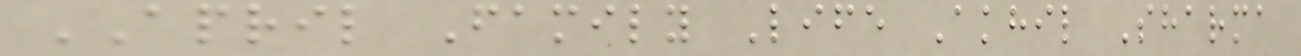APRIL Family Life Akhil Sharma
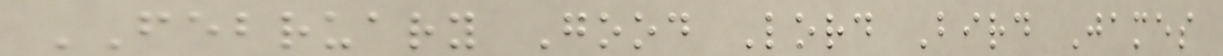FEBRUARY Good Lord Bird James
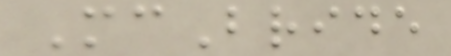McBride
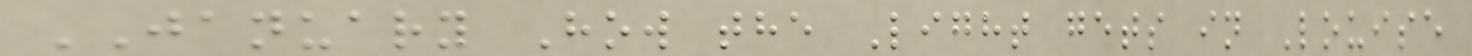JANUARY How the Light gets in Louise
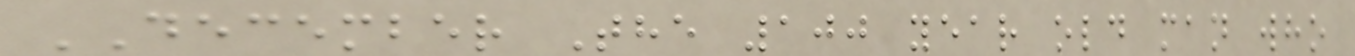DECEMBER The 100 year old man who
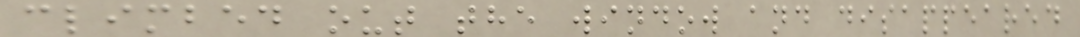climbed out the window and disappeared
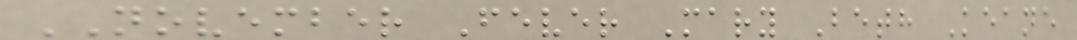NOVEMBER Fever Mary Beth Keane
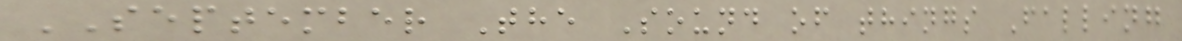SEPTEMBER The Sound of things Falling
